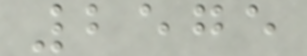2575
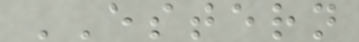ESTERN
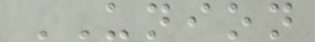UNION
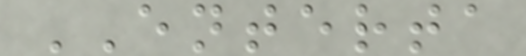ENTERTA
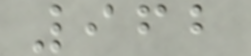962
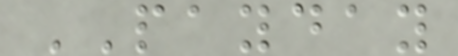PAYDAY
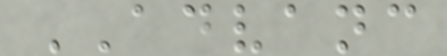ADVANC
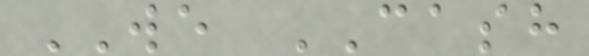WE CASH
